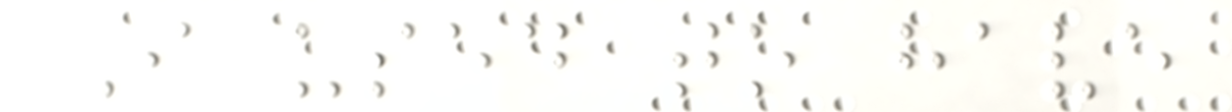I used to have
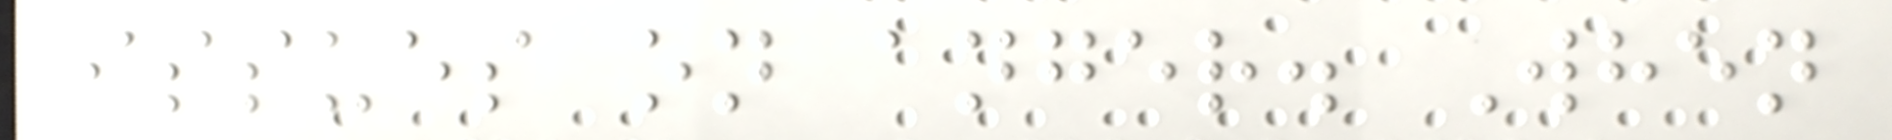issues on anger. When
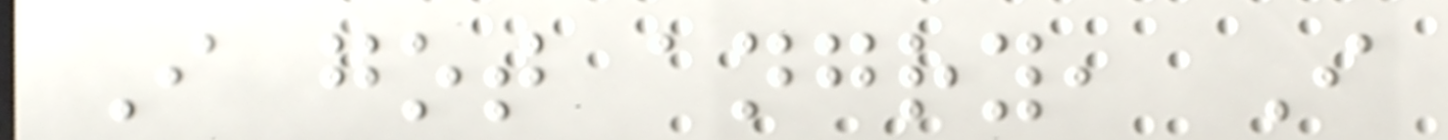I got angry, I
